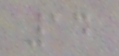14
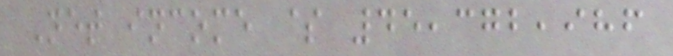Net income $ 45,372,986
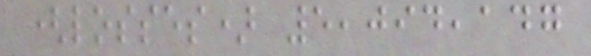(losses) 5,094,147
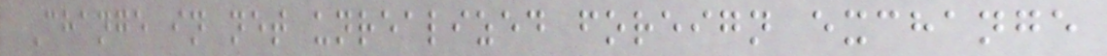Change in net unrealized foreign exchange
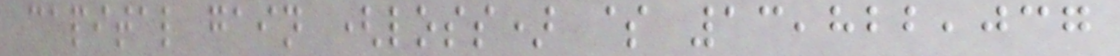capital gain (loss) $ 13,822,037
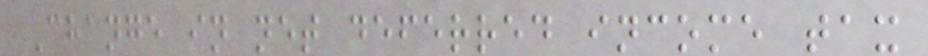Change in net deferred income tax
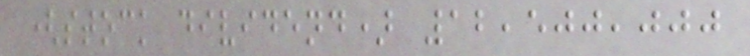(stock dividend) 12,500,000
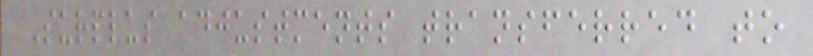Surplus adjustments transferred to
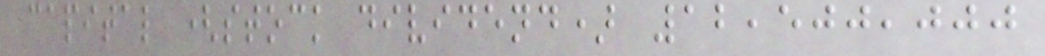capital (stock dividend) 12,500,000
